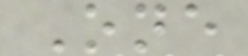One
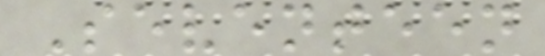Seventeen
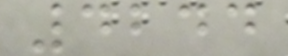4244
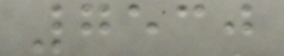7530
